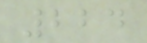224
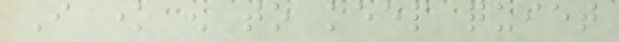I know enough to keep quiet
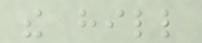the hill
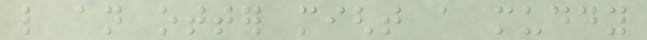like an otter might a muddy
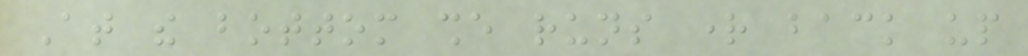At the bottom she runs right back up
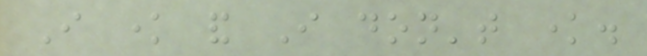I know and I don't know.
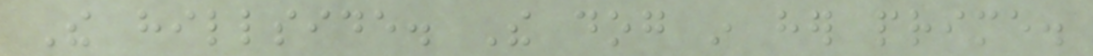The hillside. The dog in her prime.
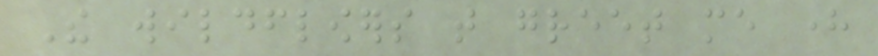The wildflowers that greet me here
